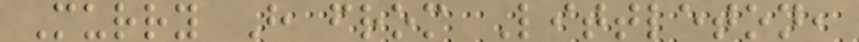Murry H from Littleton,
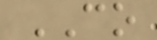CO
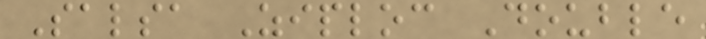Salsa Ziploc Double
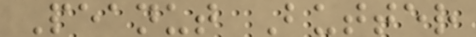Peanut Butter
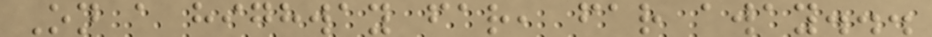On a highway far, far away...
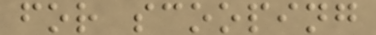for scooping
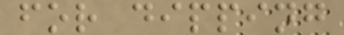for dipping
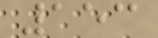153
